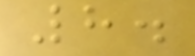8.
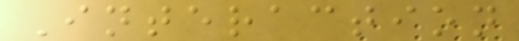Interaction
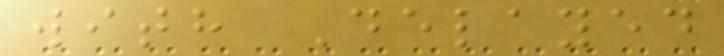with Delayed
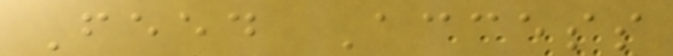Feed Access
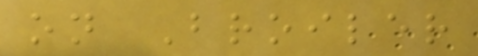on Broiler
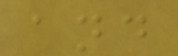and
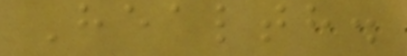Health.
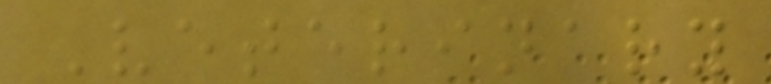Veterinary
